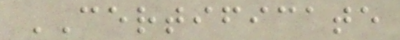CERTIFICATE
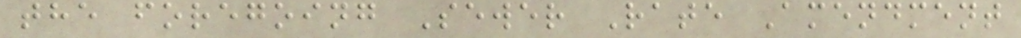the foregoing Sewer Rate Amendment
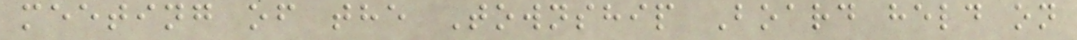meeting of the Township Board held on
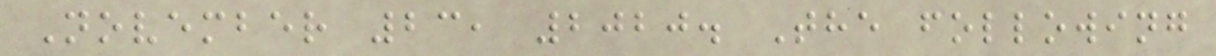November 23, 2020. The following
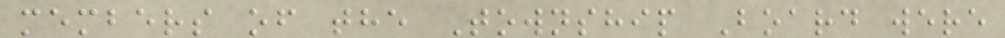members of the Township Board were
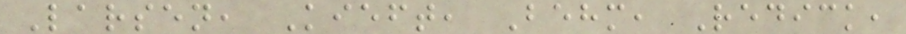Larsen, Kieft, Behm, Redick,
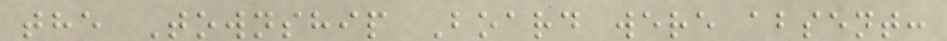the Township Board were absent:
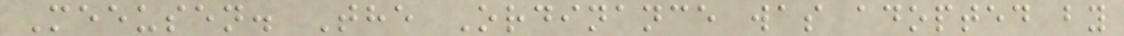Meeusen. The Ordinance was adopted by
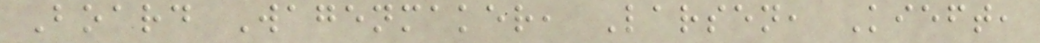Board Wagenmaker, Larsen, Kieft,
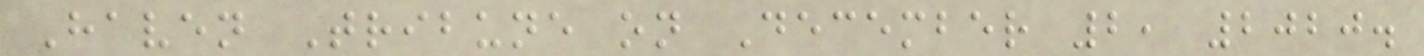Haven Tribune on December 2, 2020.
